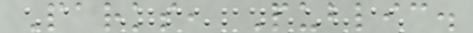Parks, Public.
